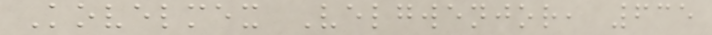Kovelmex Velgwenjor, 635
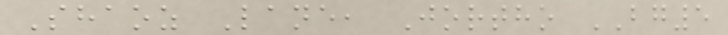Shaoz Lane, Jortho BG5
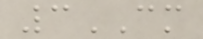3CM
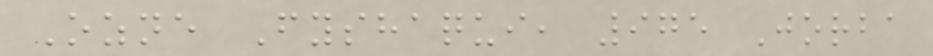Ozne Fyshaqui, 975 Jorba
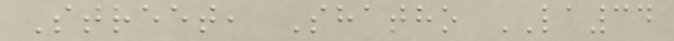Street, Shatho LA34
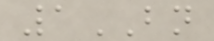1BN
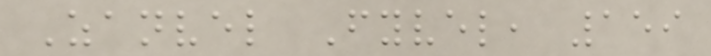Zanvel Fyvel, 159
